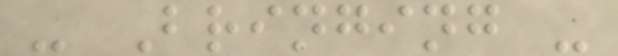- Bringing -
